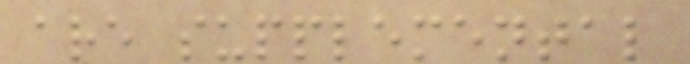are supplemental
